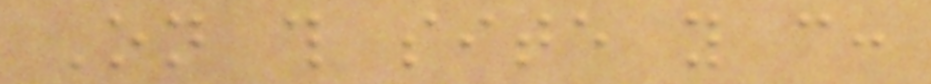On this site you can:
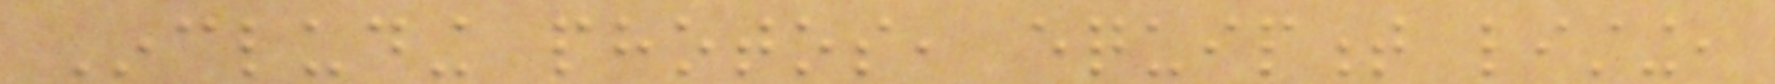Including photos, equipment listing,
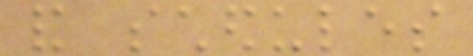and schedules
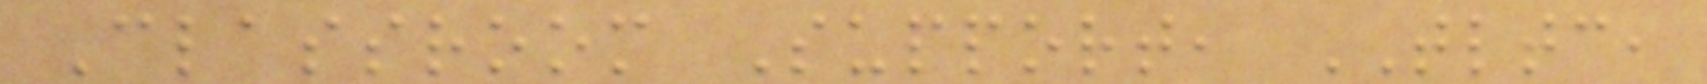Classroom Support, TLTC,
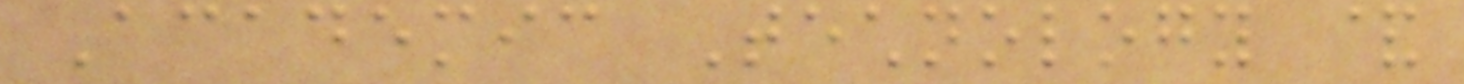Academic Technology &
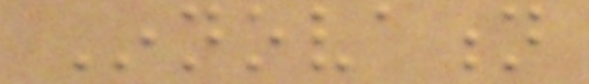Innovation
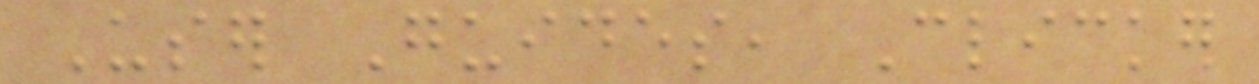User Guides, Clicker
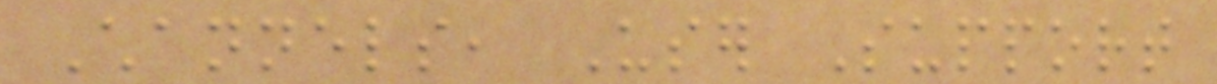Channels, User Support
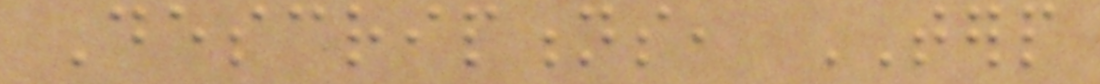Descriptions, TERP
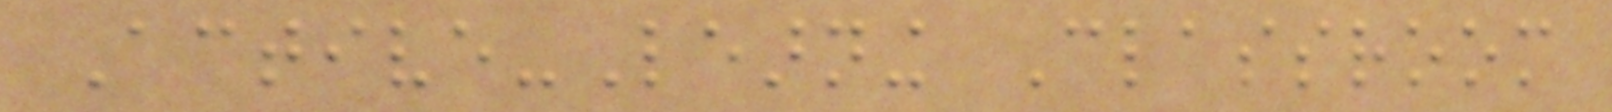Active-Learning Classroom
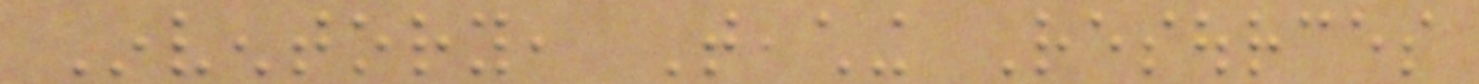Inventory, Teaching Resources
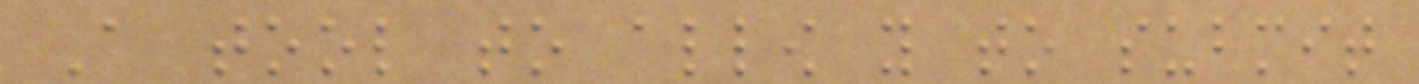A tool to allow you to submit
